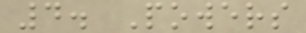4. Powers
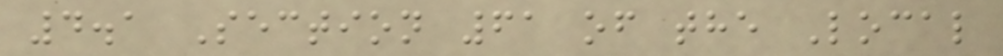4.1 Section 61 of the Local
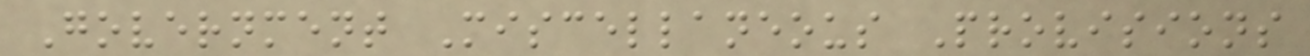Government Miscellaneous Provisions
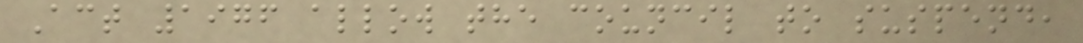Act 1976 allow the council to suspend,
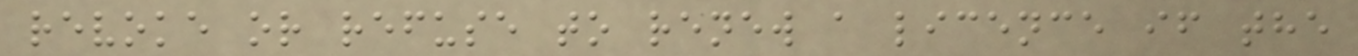revoke or refuse to renew a licence if the
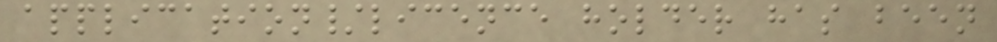application/licence holder has been
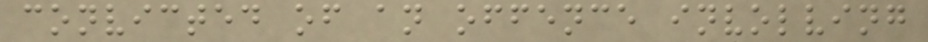convicted of an offence involving
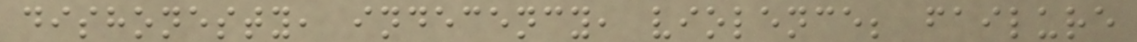dishonesty, indecency, violence; failure
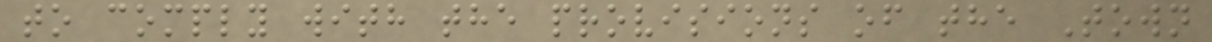to comply with the provisions of the Town
